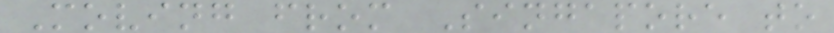Moving from Singapore to
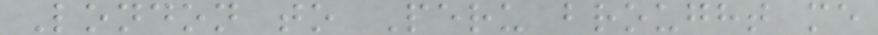London to Peru brought me
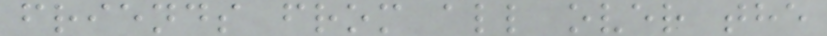friends from all over the
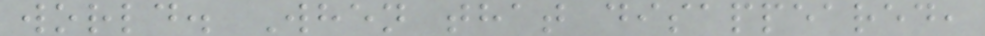world. When that disappeared,
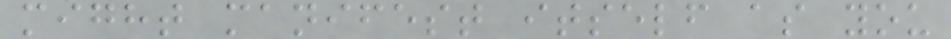might manifest itself as you
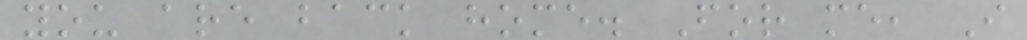you are back home. For me, I
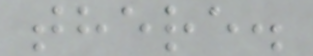there.
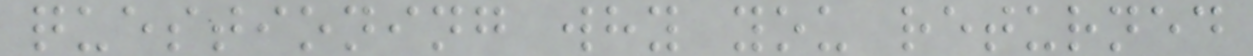questioning why you returned
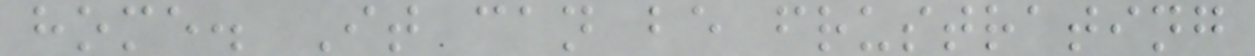home. It can be frustrating
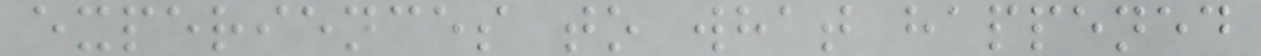experiences to what happened
